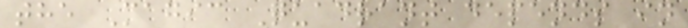the Magic Quadrant depends in
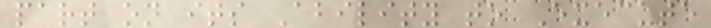part on its Ability to Execute
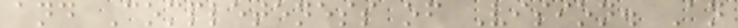and Completeness of Vision. An
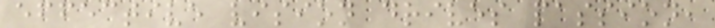effective vision drives passion,
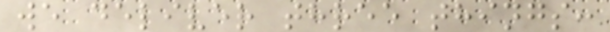we deliver three things:
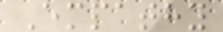Empathy
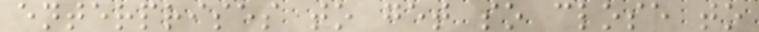enterprises to get so close to
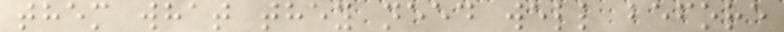them what they need well before
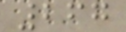267
